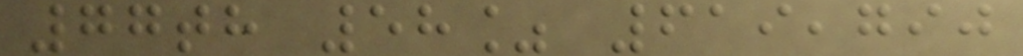77th 58% 619,790
